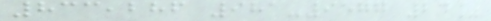833,286 981-9577 24%
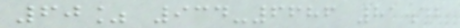60% 934-6686 81.42
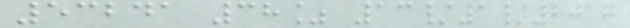53241 38% 13/1/2017
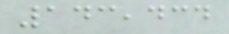143,434
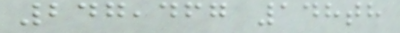247,467 148th
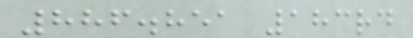886.851 183rd
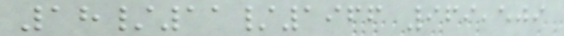18/11/1966 969,509
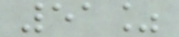51%
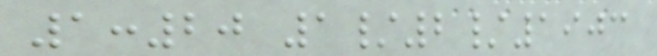1:20 1/2/1903
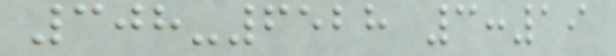308-6528 3:19
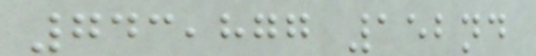743,877 152nd
